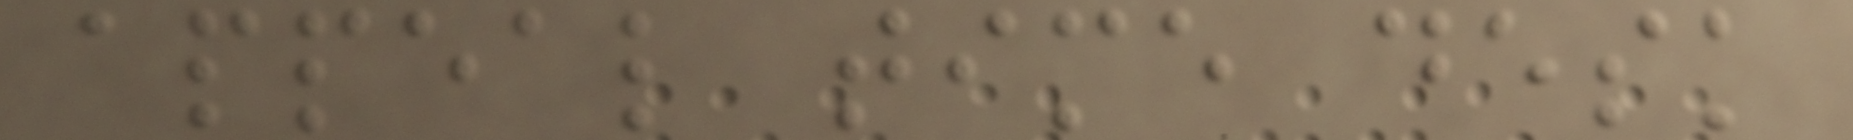appeal time desk
